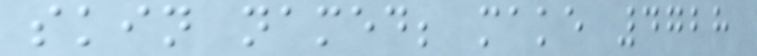skin named; make 4728
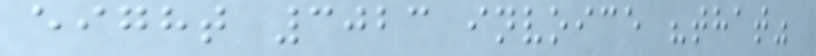eight 3023 invoice "that"
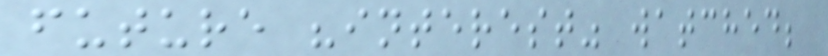future "interest" watched;
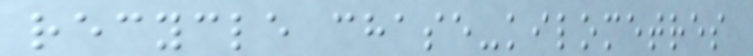recycle chase-kilometres
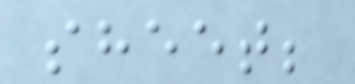sheet;
